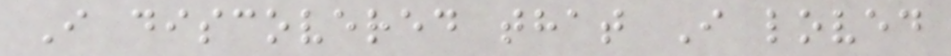I discovered that I loved
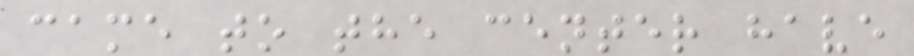came to the center have
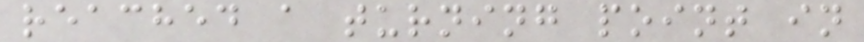reached a turning point in
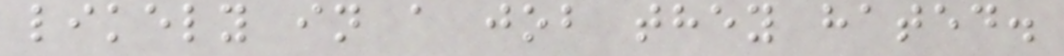likely in a job they hated.
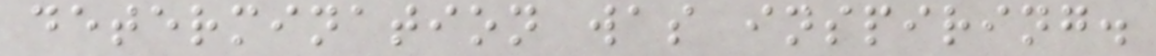determination was inspiring.
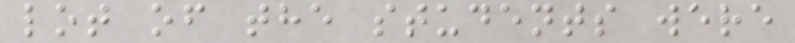lot of the students were
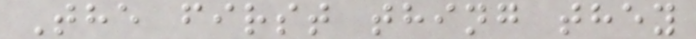The first thing they
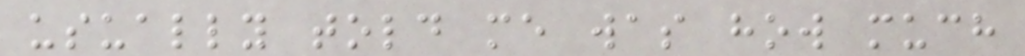usually told me was how much
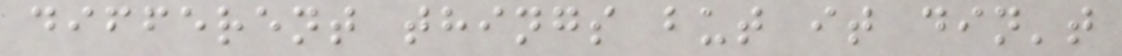different things but it din't
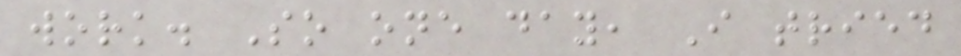work. So one day, I tried
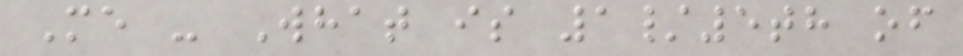Me - What is 1/5th of
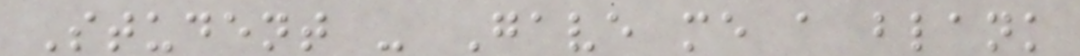Student - Gave me a blank
